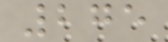275
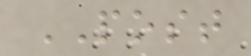POST
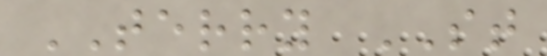TERRY ST
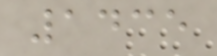1435
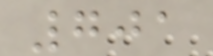701
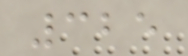325
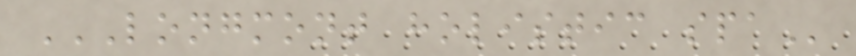LONGMONT HOLISTIC SPA
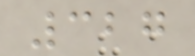327
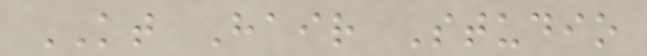KT Hair Studio
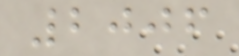2006
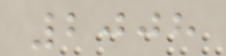2008
